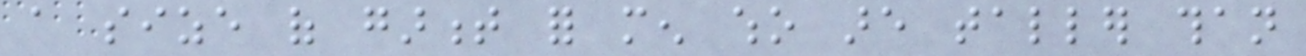a size of garment for men who are taller than
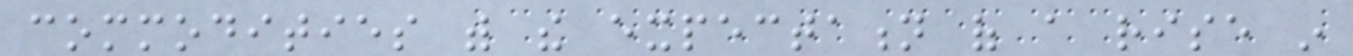commodities with the expectation of a rise in
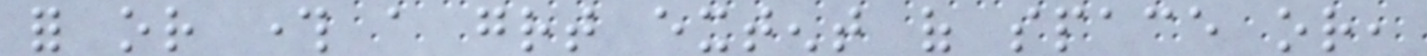for or through a great extent of space or,
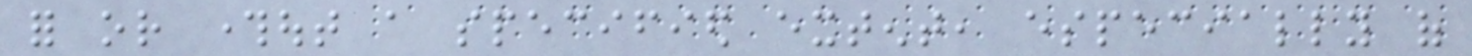for or throughout a specified extent, especially of
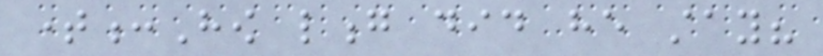time:How long did he stay?
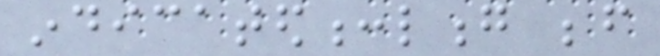indicated:long before
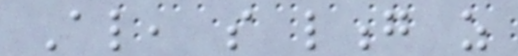Also, so long as
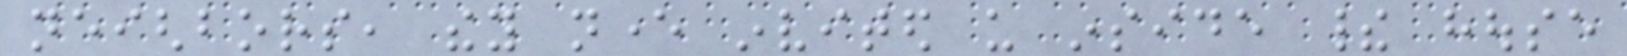neighbors, they never invited us inside their house
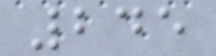245
